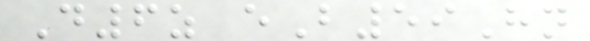D6z eB59Hn
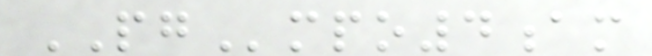PGmpo4am
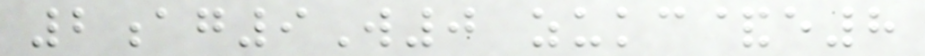2ag9W0 zukc&e8
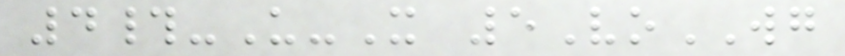4#-U-X 5VoWG
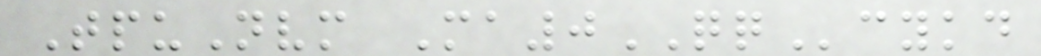TpuNvm Ma0QQcykd
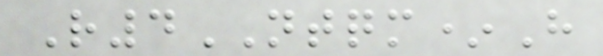R4NTQM*H
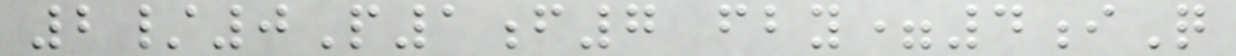2/0P1f7 fby=4iQ
